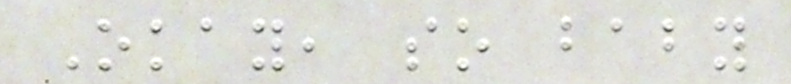Okay, so baby
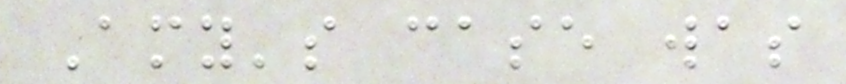Amy's case was
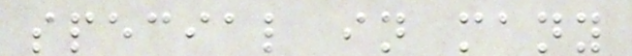special in many
